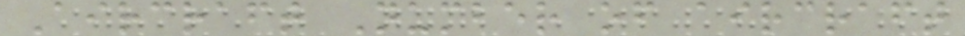Aircraft Number of aircraft
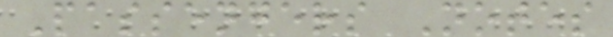Passengers Notes
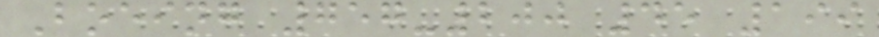Boeing 757-200 45 199
